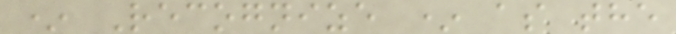* Recognize * as the
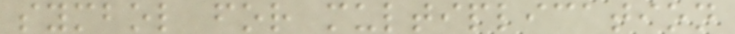symbol for multiplication
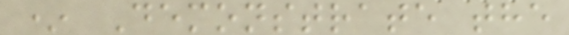* Demonstrate the
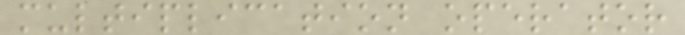multiplication operator
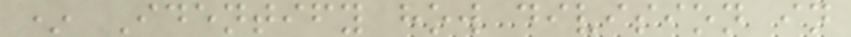* Identify how division in
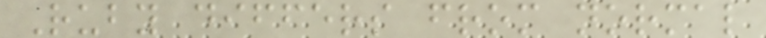Ruby differs from normal
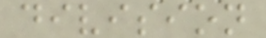division
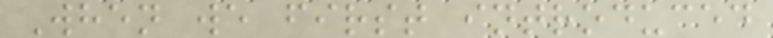When we first introduced
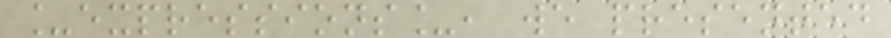_expressions_, we presented
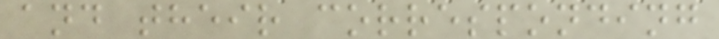and their corresponding
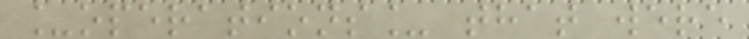_operations_ that were
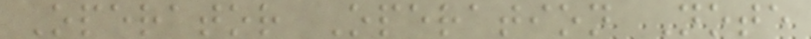Operator Operation Note
